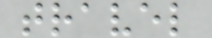travel
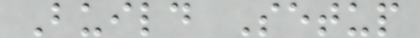Build Setup
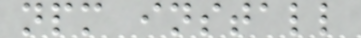npm install
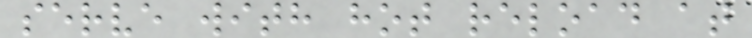serve with hot reload at
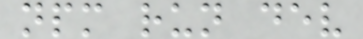npm run dev
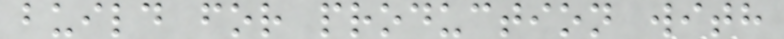build for production with
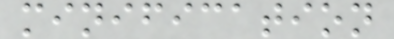minification
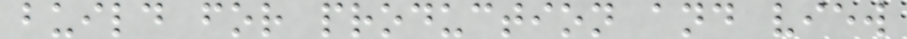build for production and view
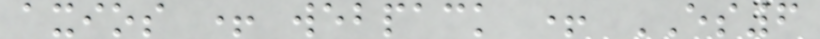axios + webpack + ES6
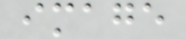image
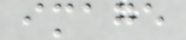image
